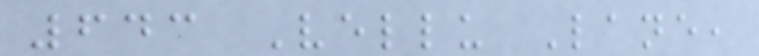643 Vellu Lane,
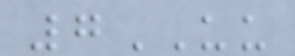7UU
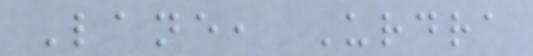Lane, Urdra
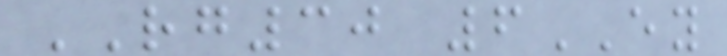RG30 6EY
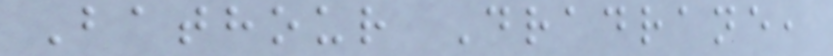Bathour Dradrane,
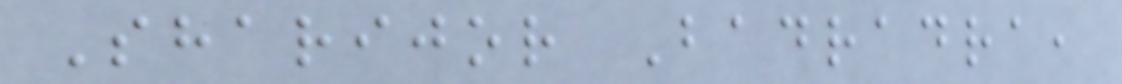Sharijor Badradra,
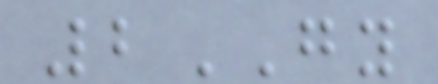2GY
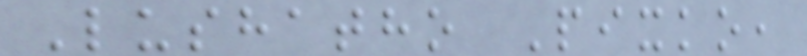Lushatho Pixko,
